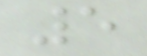5
